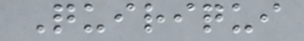Quiriqui
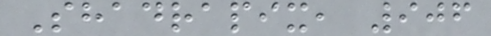Shadrapix, 906
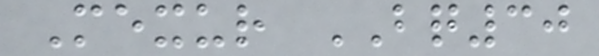Mexur BQ30
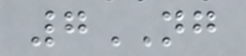7NG
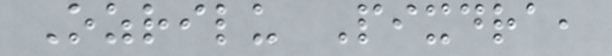Ozrilu Pixdra,
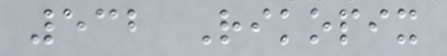532 Rikopix
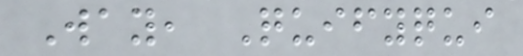Way, Quifyqui
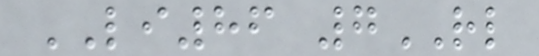LI86 7RL
